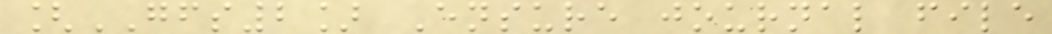[GFS2] Ensure journal file
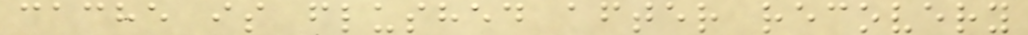cache is flushed after recovery
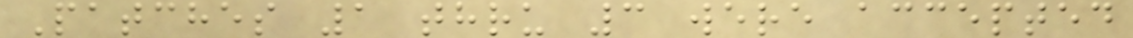Patches 1 thru 3 were accepted
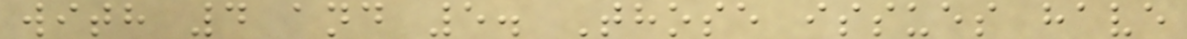with 4 and 5. Those issues have
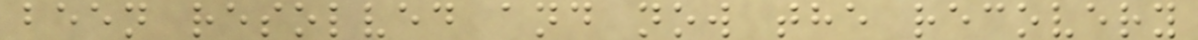been resolved and now the recovery
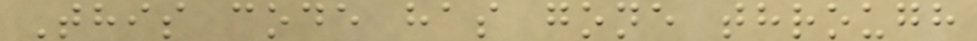This code has gone through
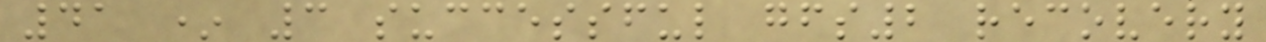41 * 3 successful gfs2 recovery
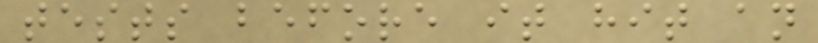tests before it hit an
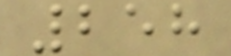258
